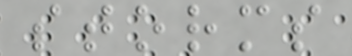storms
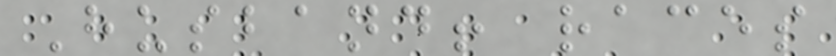Husband! races
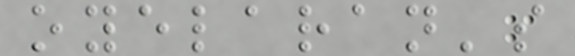oyelaran's
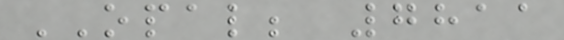OPAL; 7811
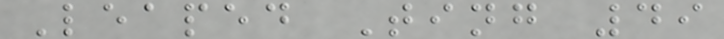Leaped Ting 49
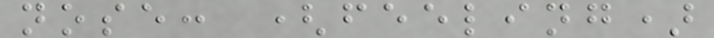nose: (feeling)
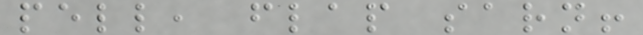pell, flap sarn!
